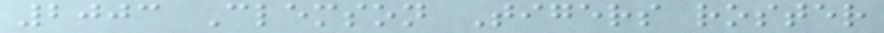2003 Clemson Tigers roster
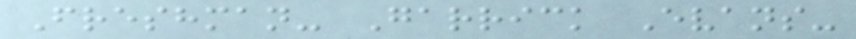Freshman- Garrick Evans-
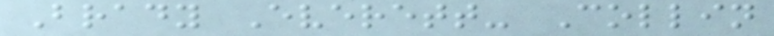Brady Everett- Collin
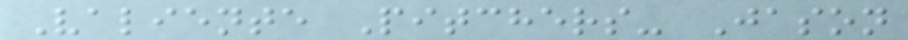Valiente Pitchers- Jason
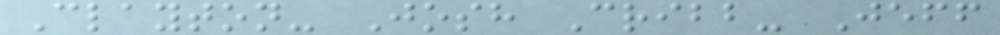Clayton- Josh Cribb- Jeff
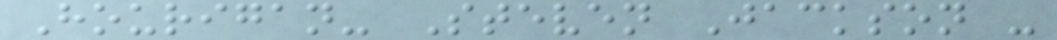Hourigan- Steven Jackson -
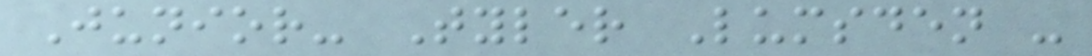Junior- Tyler Lumsden -
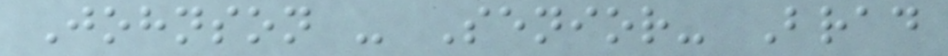Johnson - Senior- Brad
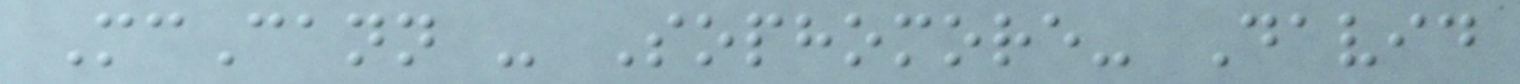McCann - Sophomore- David
